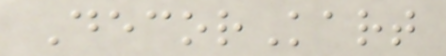DecorKart
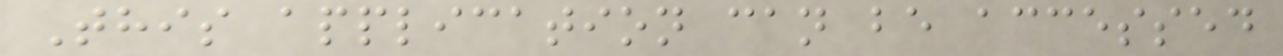This application can be accessed
